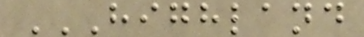HIGHLAND
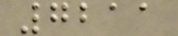7211
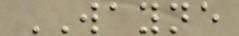WAYNE
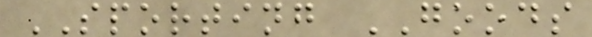SPORTING GOODS
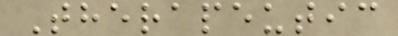Therapeutic
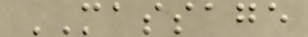MASSAGE
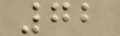72
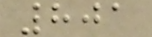801
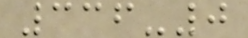336-0
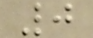0
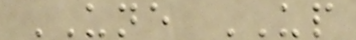UNE UP
